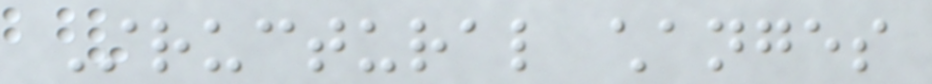Structural changes
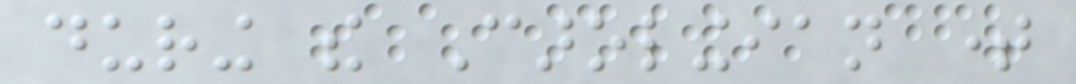during the Carolingian time
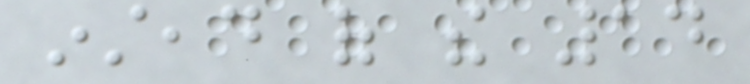instead of the 14
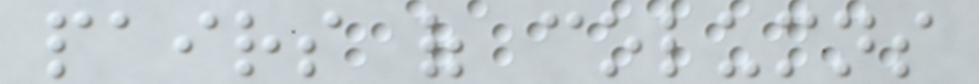pairs of columns
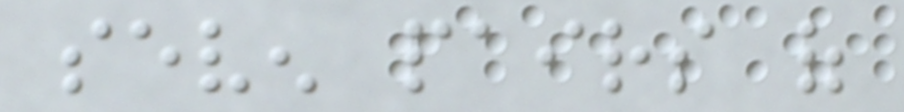seven pairs of
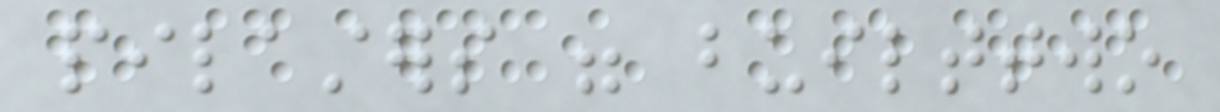pilasters were builttwo
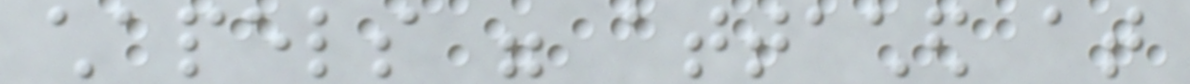chapels were attached at
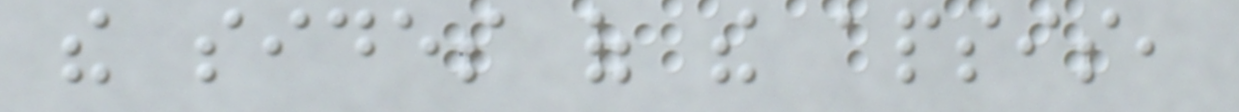the sides of the apsis,
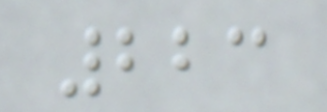223
